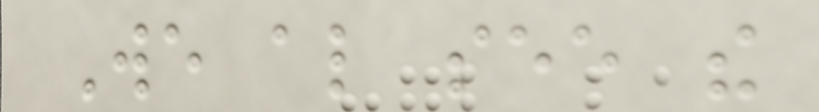We also see the
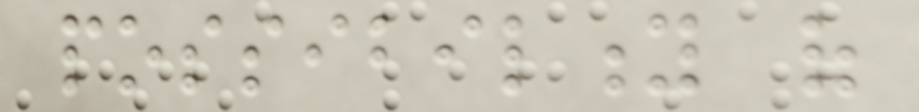possibility of
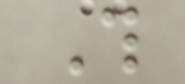This
